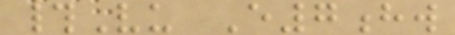#Vu E7hw
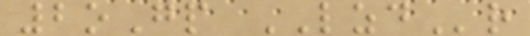2oGp LZDr
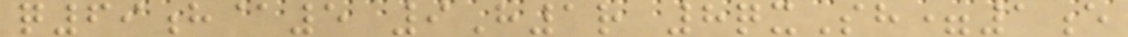q69h@5 9H1r 8qxSh=1e
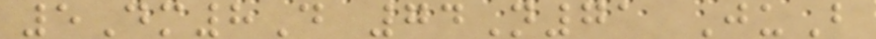5Dm8D 74N71 JuB
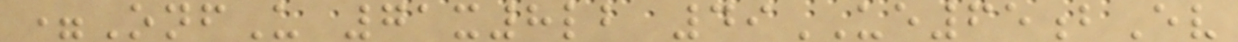=OnfU 71x8lb 49UE65bEv
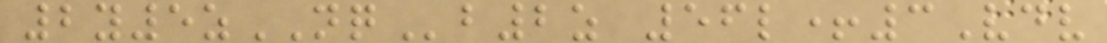2y5zNQb2z 56l+3Vdv
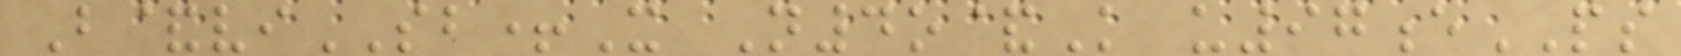B&viSB+X N4o&K u97ePS
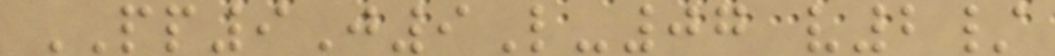PP9J9L-07 v2/
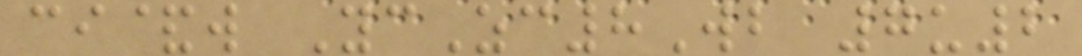ci&w YcZc8Wb 7u2
